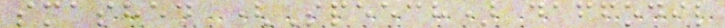smashed (Speech) daffodil
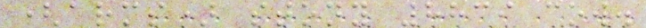(arms) stony 8839 cow.
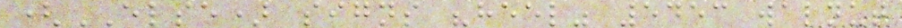(ELSE) signs "heel" 5453 walnut
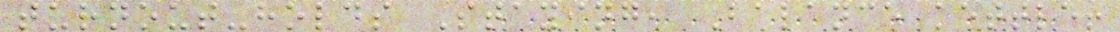turnout-holds Staying, Balance kettle!
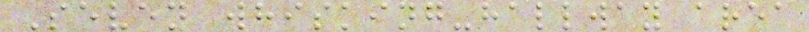Seven whisking-hallway area
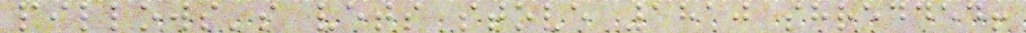pillows's vets stove 1810 shredded!
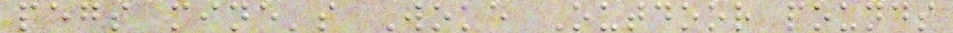pegs mine's Woke Outdoor pounds
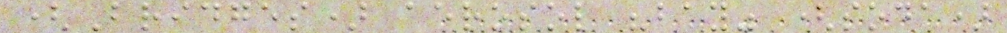(Bridges) aerosol "bay" (soda)
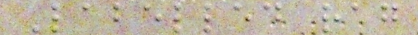Labelled rag
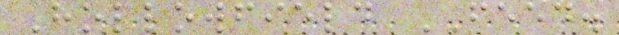Hollowfield FEED.
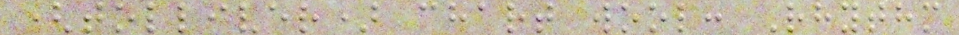(tolliver) chart wool: Rhythm
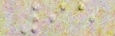95
